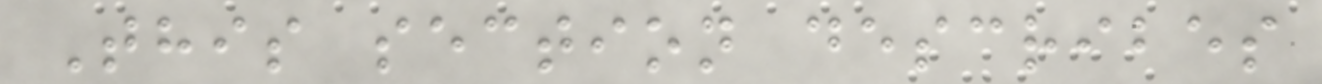This section describes
